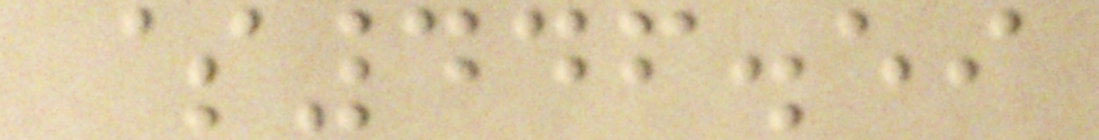$446.59
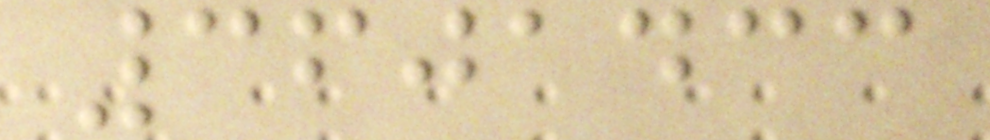3601433
